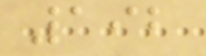192
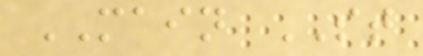MAIN ST
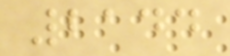2144
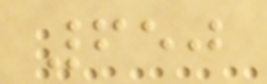650
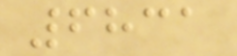6831
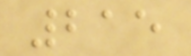215
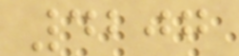4207
